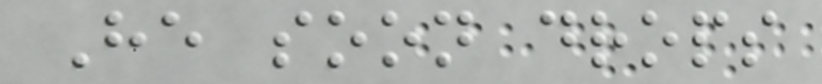He soon drops
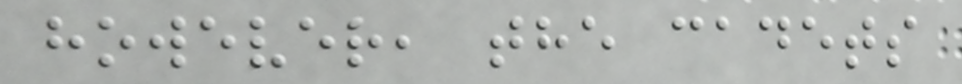however, the cadets
